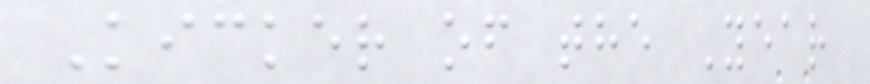Kicker of the Year
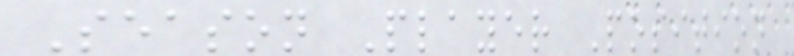Season Player Position
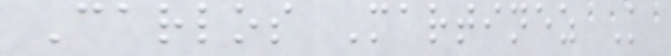Carlos Martinez K
